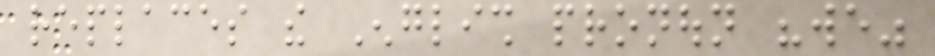replaces the English pronoun "we"
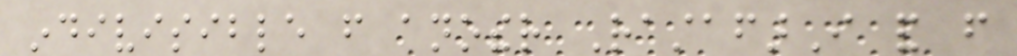indivisible from another RastafarI and from
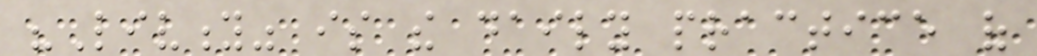"Livity" is the daily practice of
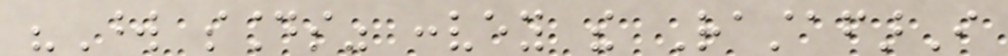"Word sounds" convey the RastafarI
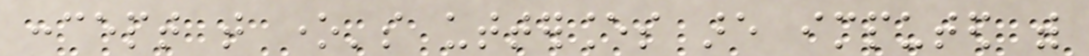concept that one's utterances are imputed with
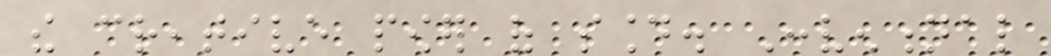the creative power of sound. Conventional
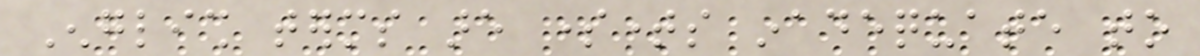English terms are sometimes inadequate to
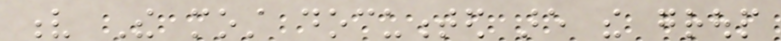v The most documented are the group
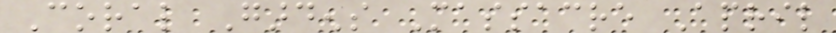Coral Gardens Massacre April
